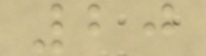20
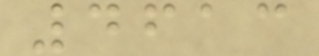4613
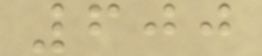600
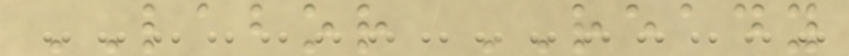LABOR READY
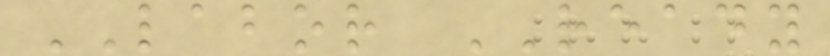LABOR READY
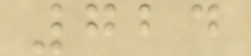724
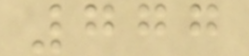777
